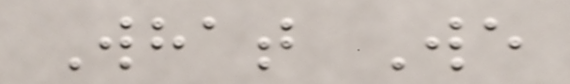What We
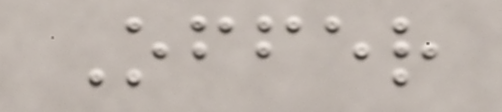Offer
